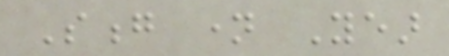Song name Year
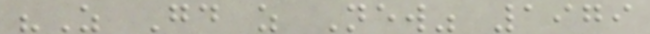"As Good as New" 1979
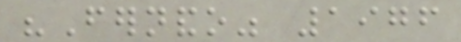"Fernando" 1976
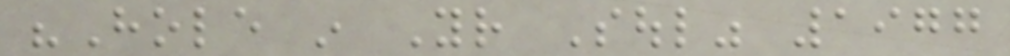"Hole in Your Soul" 1977
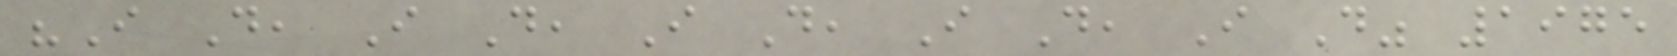"I Do, I Do, I Do, I Do, I Do" 1975
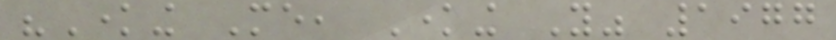"Knowing Me, Knowing You" 1977
